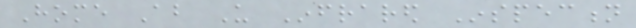Home About Us Infrared Inspection
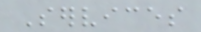Services
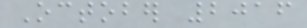October 2016
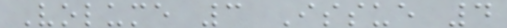Volume 3 Issue 4
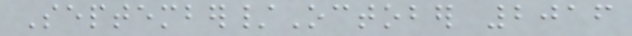September/October 2016
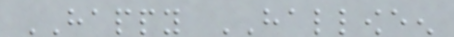HAPPY HALLOWEEN
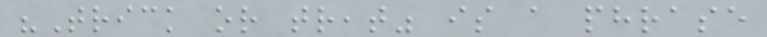"Trick or treat" is a phrase
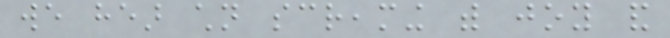we hear children screaming with joy and
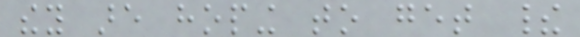they are hoping to get their
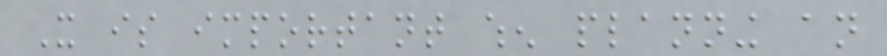It is important when planning an
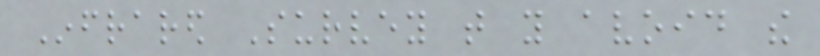Infrared Survey that you avoid the
